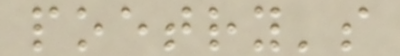poetry's
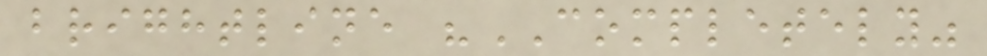brightline "COMPLETELY"
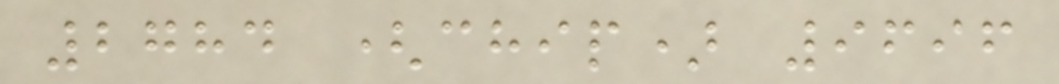2784 (chip) 9696
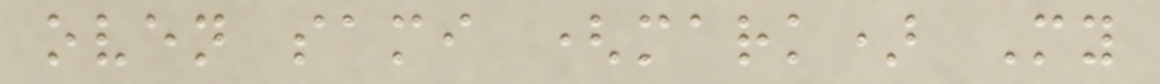oven sami (mark) My
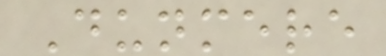Dunmere
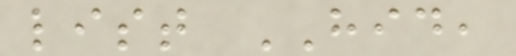list HID,
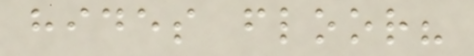hides floor?
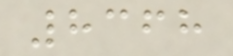8368
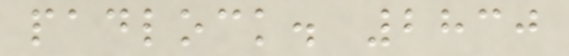padlock. 2830
